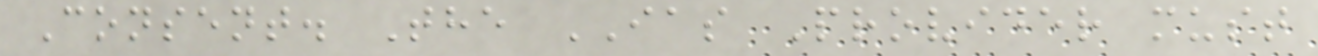Consent. The IAS Provider must
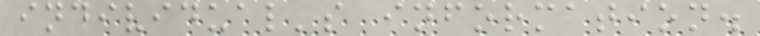individual's information.
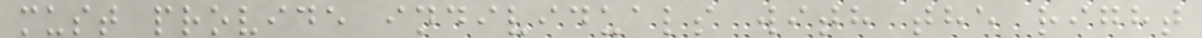must provide individuals with the right
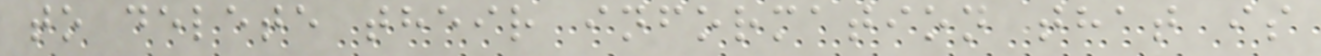to delete their information that is
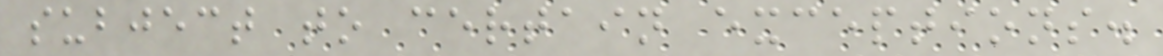subject to certain exceptions.
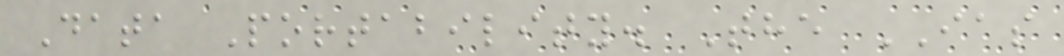Data Portability. The IAS
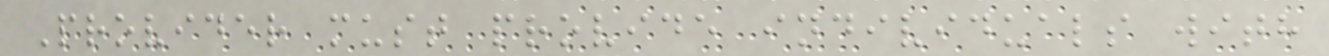Provider must provide individuals with
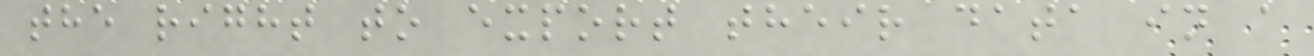the right to export their data in a
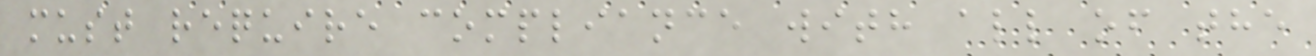must require compliance with all of the
